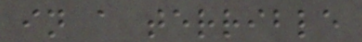in a terrible
